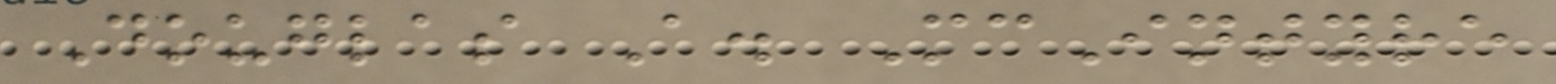Douglas A. McIntyre
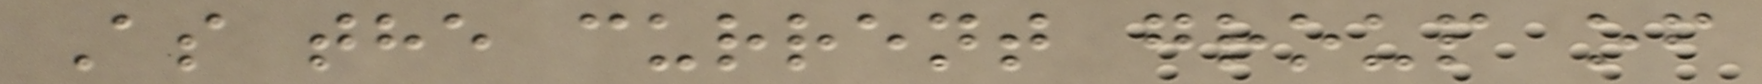As the current group of
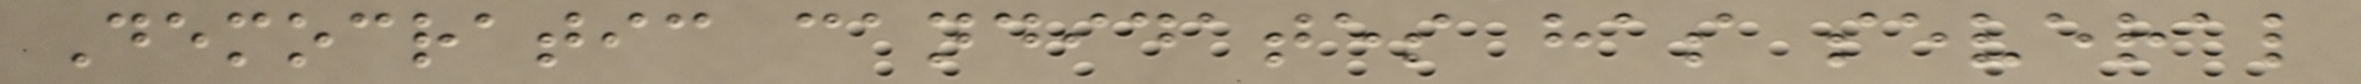Democratic candidates has several
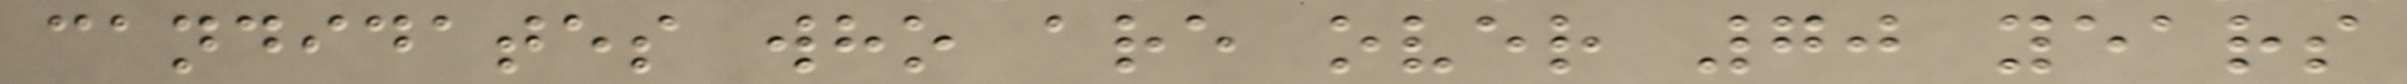candidates who are over 70 years
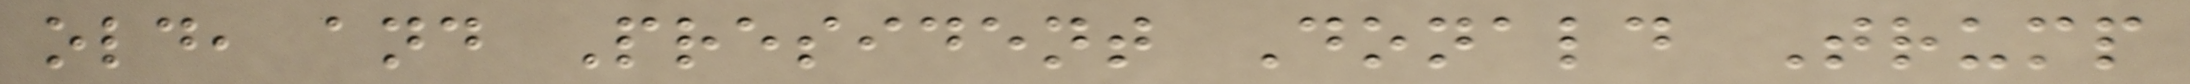old, and President Donald Trump
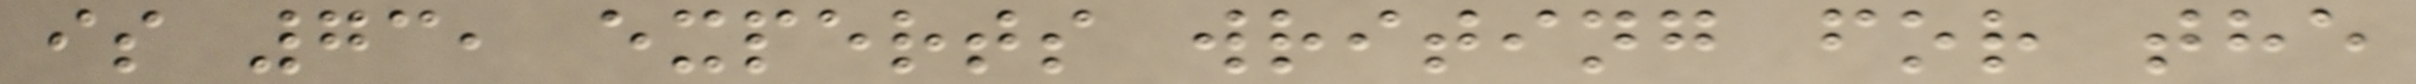is 73, experts writing for the
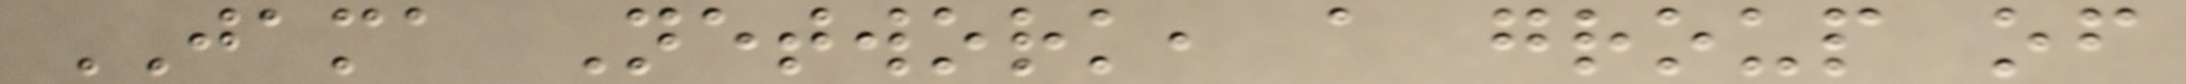JAMA Network, a group of
